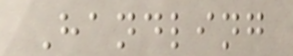Handling
